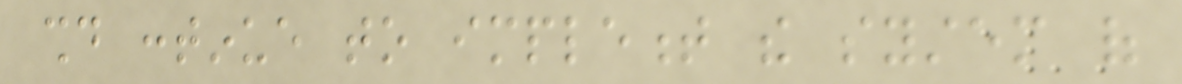should continue to implement the system of
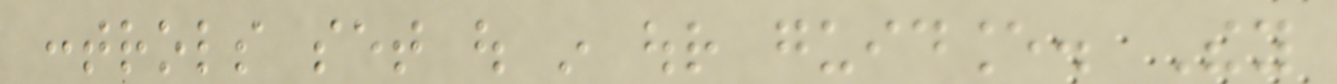controls set out in our guidance. They
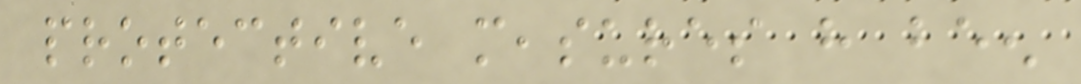protective measures have been
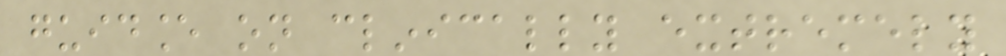guidance on clinically extremely
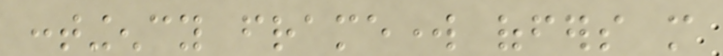contingency framework offers more
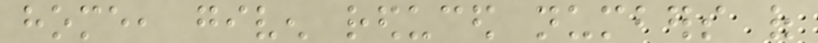home, given reduced numbers of
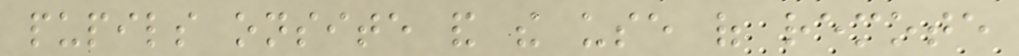pupils onsite and the use of remote
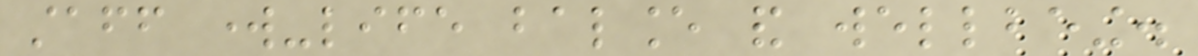staff work-life balance and wellbeing.
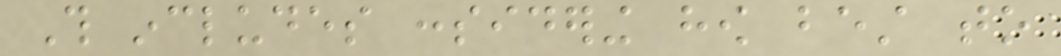This includes considering how best to
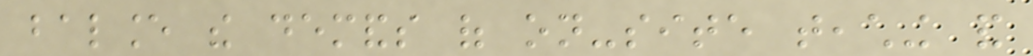balance the demands of on-site teaching and
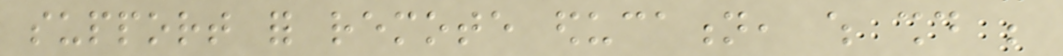support for remote education, which should be
